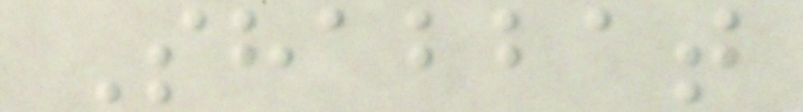Shabbat
